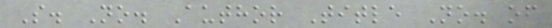S. No. Author Title No. of
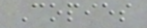Copies
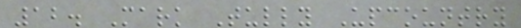12. Mark Tully Upcountry
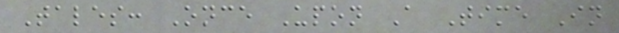Tales: Once Upon A Time In
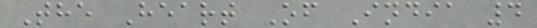The Heart Of India 4
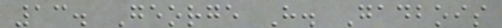13. George H. Gadbois
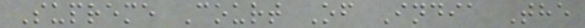Supreme Court Of India The
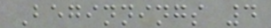Beginnings 4
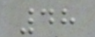48
